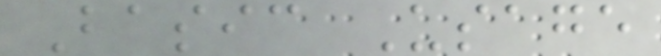Basic Usage
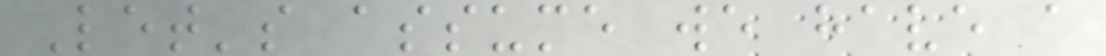Let's assume we have a
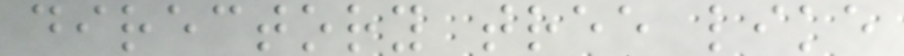directory tree like
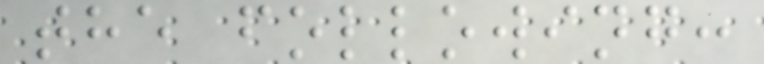the following:
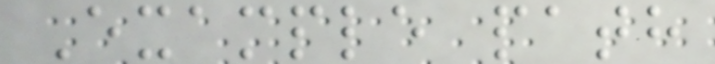Example path
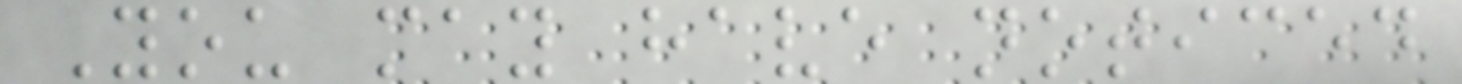You may have noticed
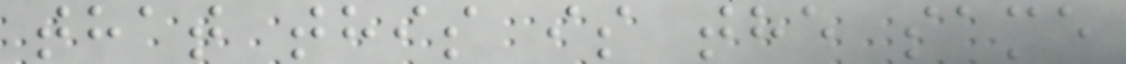that this is the same
